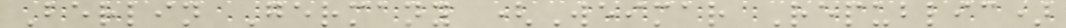Berlin Germany (Weimar Republic)
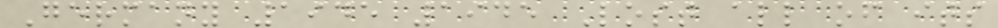Germany 1945 1945 Lost all of its
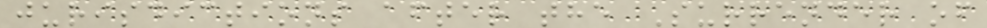jurisdictions after the Surrender of
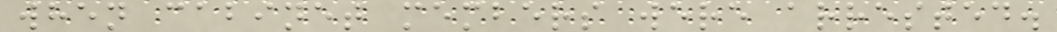when cabinet members were arrested.
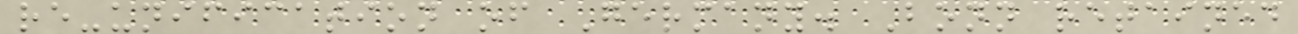re-unification of Germany. Bonn retained
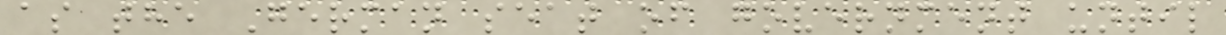as the German seat of government until
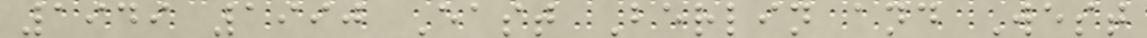1949 1990 East Berlin and West
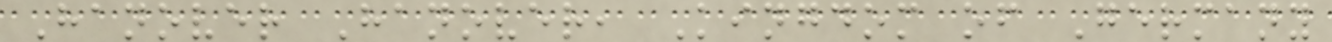Hanover Hanover, Kingdom of Germany
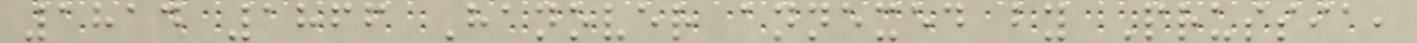1814 1866 Hanover annexed by Prussia,
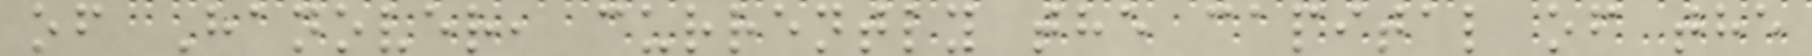of Hanover, currently the capital of the
